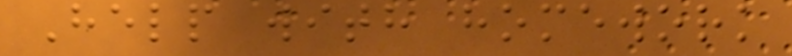Help with homework
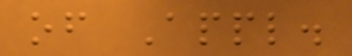of Appl.
